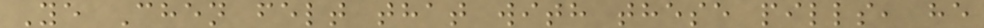Ye Chen felt that with these pills, he
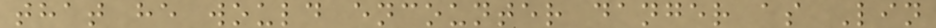that he would encounter danger as Lin
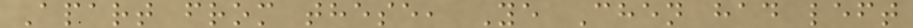Apart from these, Ye Chen had left
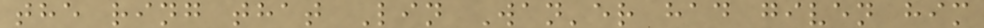the ring that Lin Wan'er had given him
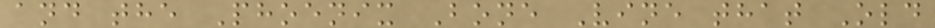and the Phoenix Bone Vine that Old
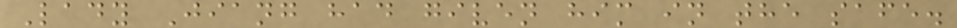Lady Jiang had given him in the safe.
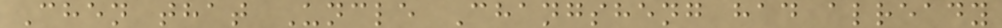Chen that Uncle Changsheng had already
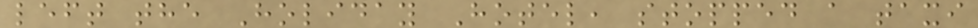left the Holiday Hotel, stopped a taxi
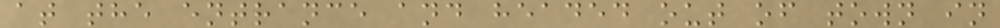at the entrance and headed out of town in
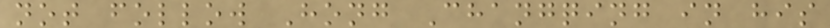not follow Hong Changqing in his
